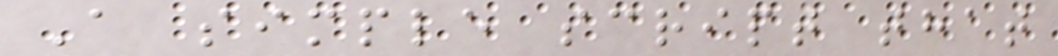A simple script that
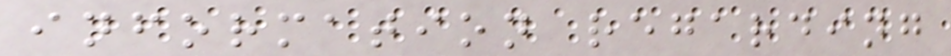information regarding
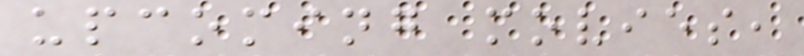upcoming movies,
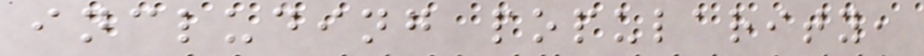including popularity,
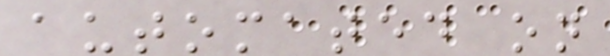automated on
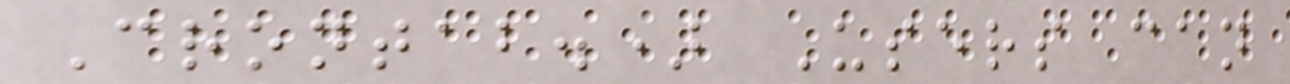Crontab.) Users can
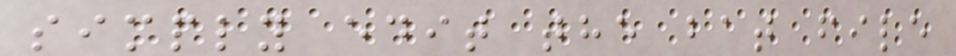simply edit the bat file
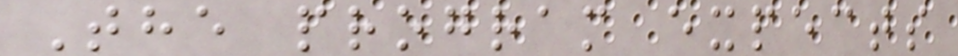The program expects
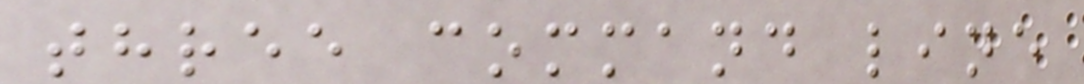three command line
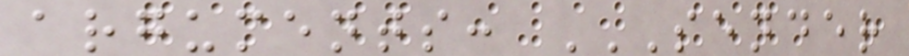arguments: SENDER
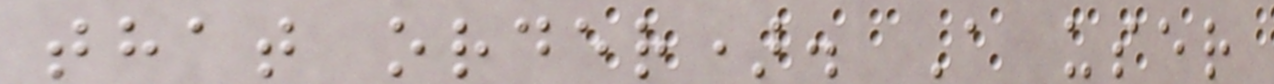that order). A user
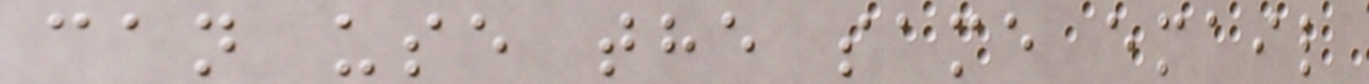can use the same email
